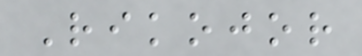Rikojor
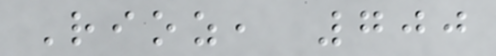Rioz, 700
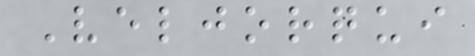Veljorqui
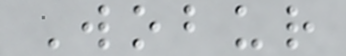Wobur
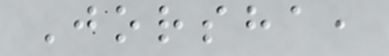Jorsha,
